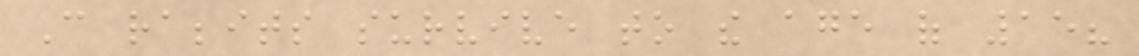Can rabbits survive to the age of 15?
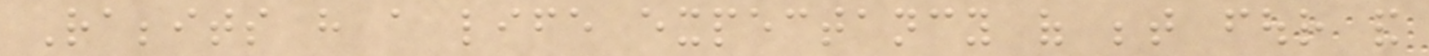Rabbits have a life expectancy of between four and
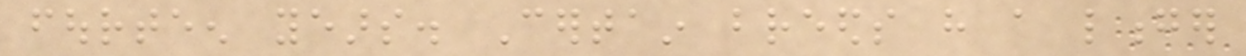fourteen years. Certain breeds have a longer
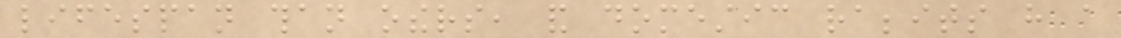lifespan than others, and domestic rabbits have a
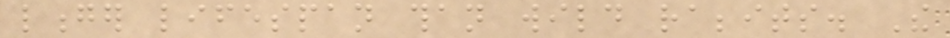longer lifespan than wild rabbits. The
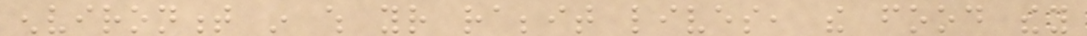environment in which your rabbit lives, the food they
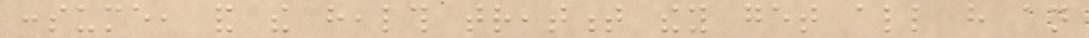consume, and the health treatment they get all have an
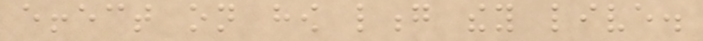effect on how long they live.
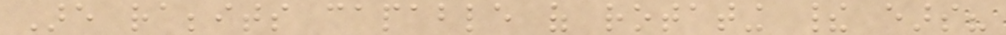Are rabbits capable of rotating their ears?
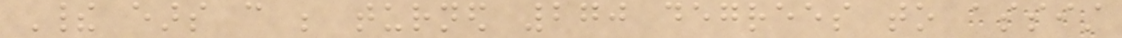Their ears can be turned 270 degrees to assist
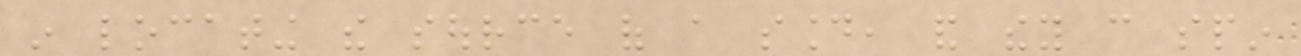in locating the source of a sound, and they can spin
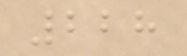228
